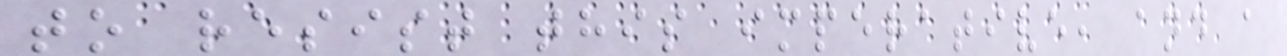to resist this imperative, and a
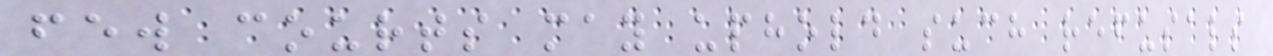few courts may uphold such refusals
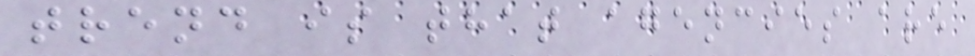trend is that agencies are
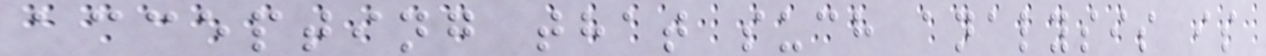accepting that such analysis is
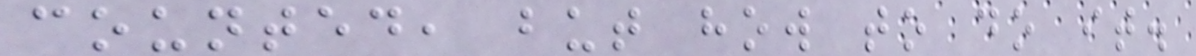counted, but how to do it.
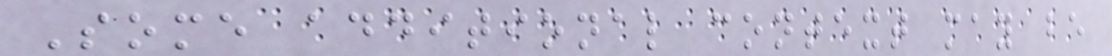Some additional context may be
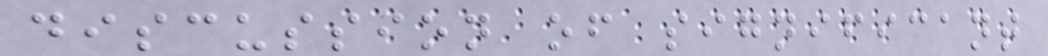discussion of significant
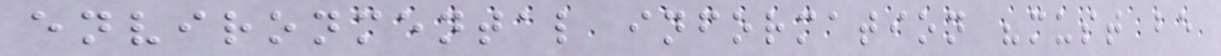environmental information "must be
